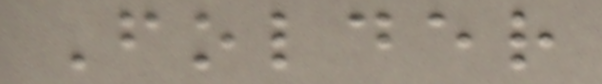Folder
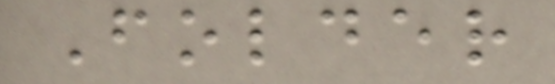Folder
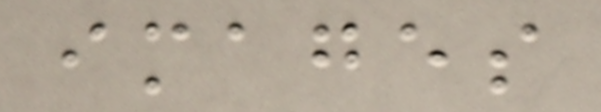images
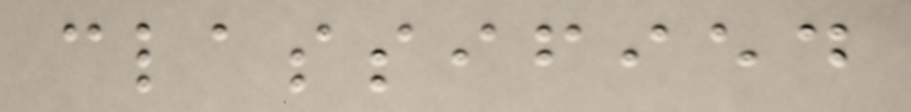classified
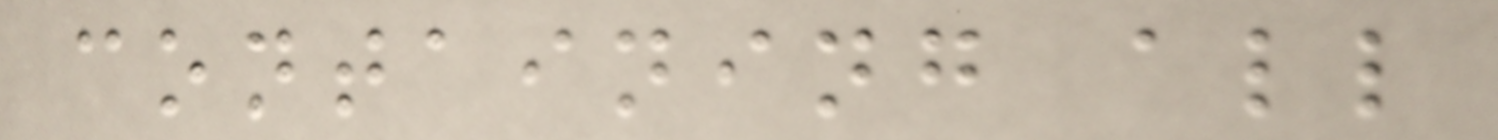containing all
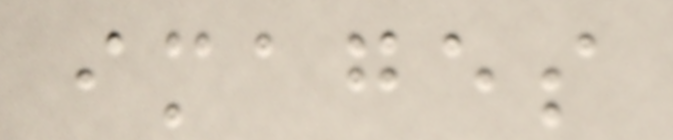images
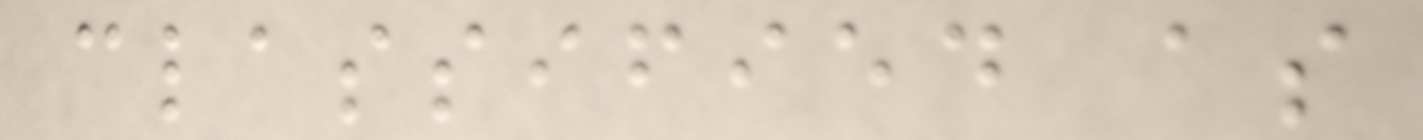classified as
